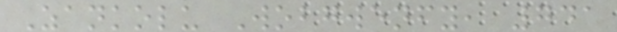Zankolu Wobgwenfy, 741
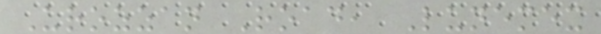Urozzan Road, Lunemex
